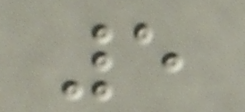5
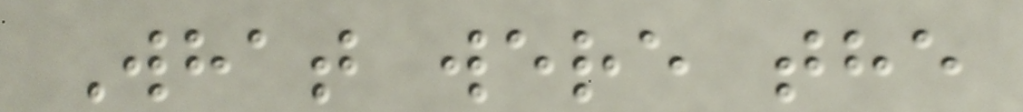What were the
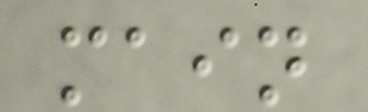main
